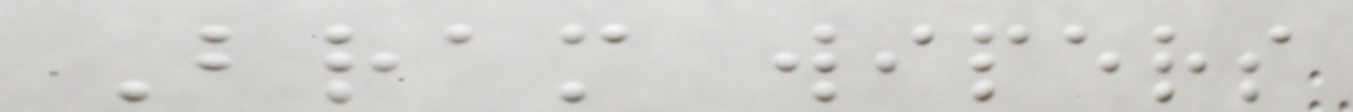Bram wipers
